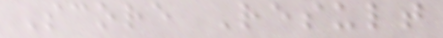Score Result
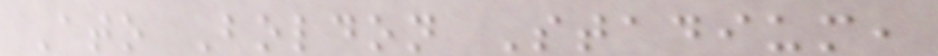Ato Boldon Stadium,
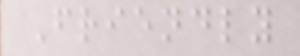Friendly
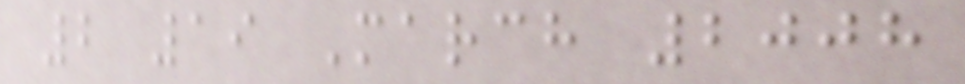2 19 March 2008
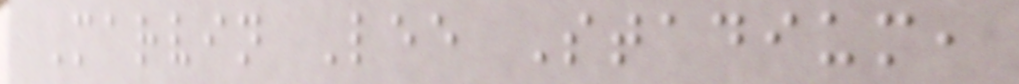Marvin Lee Stadium,
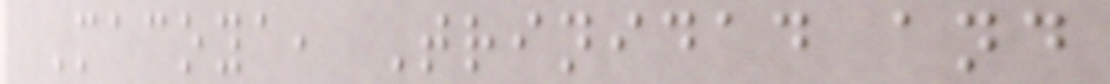Macoya, Trinidad and
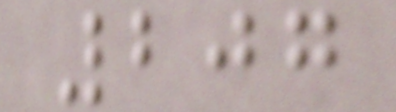207
